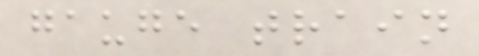gauge train
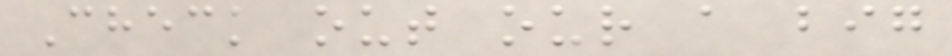Check out our a big
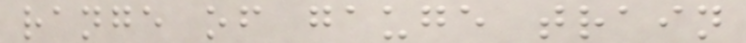range of gauge train
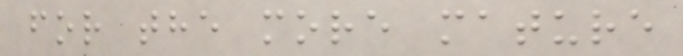for the more mature
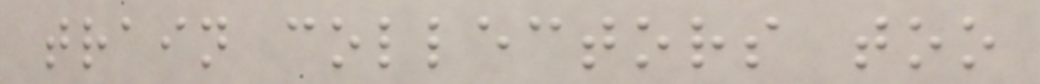train collectors too
